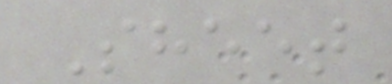Sheet
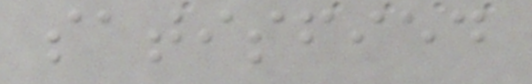satisfied
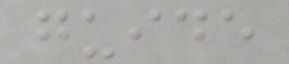guide
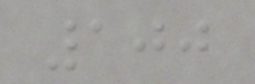100
